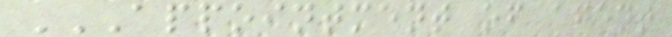APPOINTMENT OF AGENT
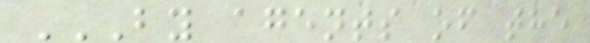BY AGENTS OF THE
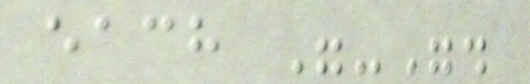each "-".
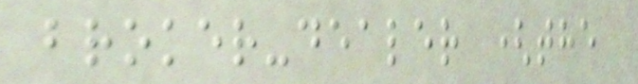broker-dealer (the
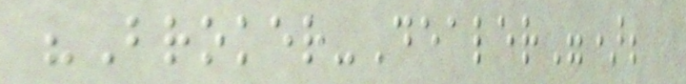"Broker-Dealer");
